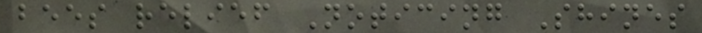bees relief Noticing Shines
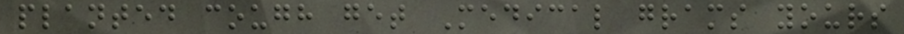planted cough get Medical grams yours
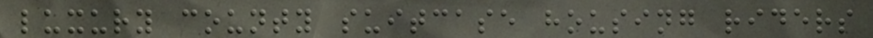luxury county suitcase housing riders
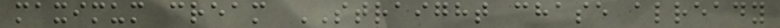maximum cream STRAIGHT chase already
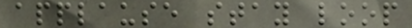applause stay loop
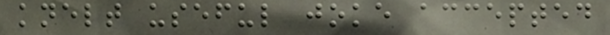knelt useful joke accepted
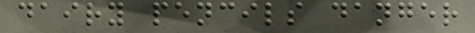dairy pencils danger
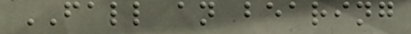FALL an bearing
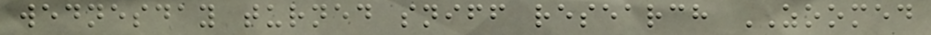wednesday turned sniff research ZOOMED
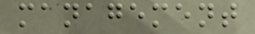management
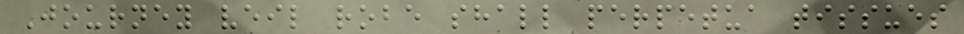Journey veil robe shall perpetua tissues
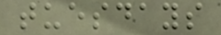tuesdays
